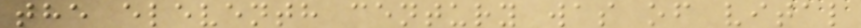the eleventh century was of vital
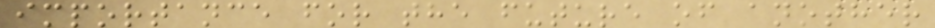importance for the future of another
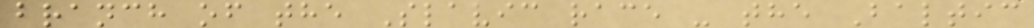branch of the Slavic race - the Baltic
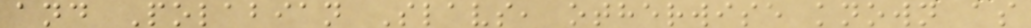and Polabian Slavs, otherwise known as
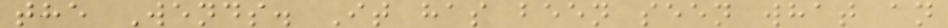the Wends. It has been seen what an
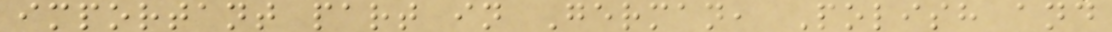important part in German, Polish and
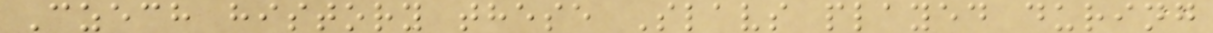Czech history these Slavs played during
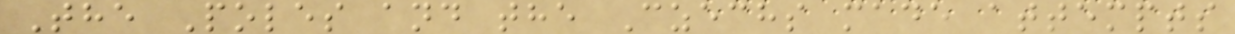The Poles and the Czechs made attempts
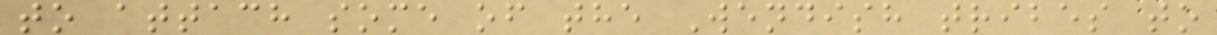to attach some of the Wendish tribes to
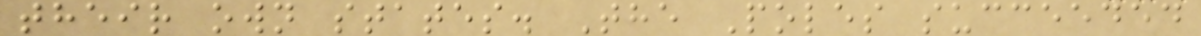their own states. The Poles succeeded
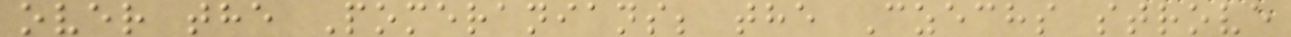over the Pomeranians; the Czechs strove
